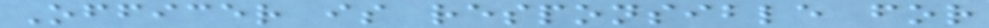Officer is responsible for
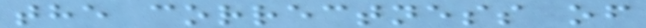the correctness of
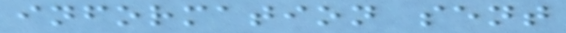information sent
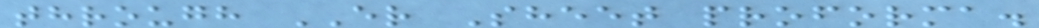through ER Sheet proforma.
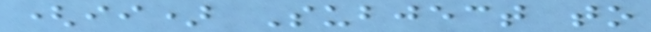(ii) Subject to
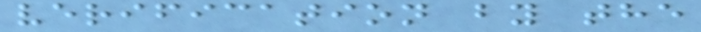verification by the
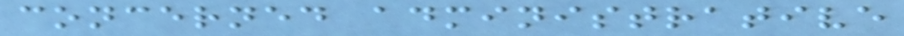concerned administrative
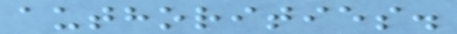authorities.
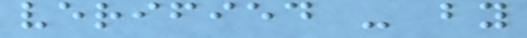verified - by
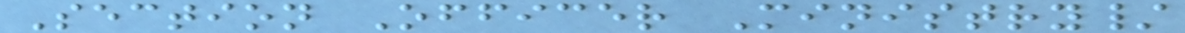Section Officer Ministry/
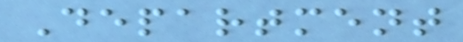Department
